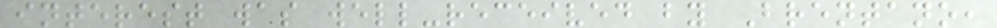interest was well-received by Brentano,
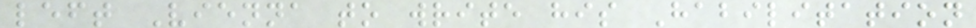left Vienna to write his Habilitation
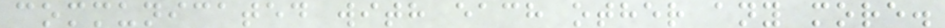communicated with each other any more.
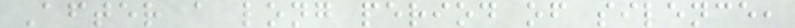After a long period of silence,
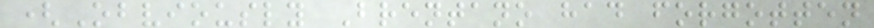(Obviously Brentano had forgotten
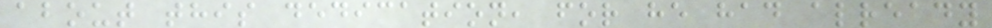about this dedication, for he had already
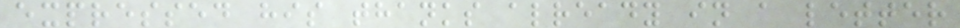expressed his thanks already in a letter
